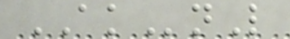AKnL
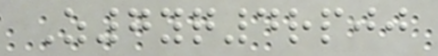Z7yq4rpjj
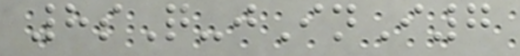8sQ-jInI7
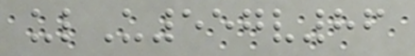ulU557v86
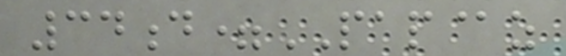34d=PAP@z
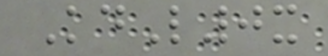KdL0x
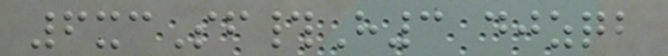6xcSf#H3 djzqb
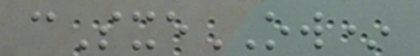cSxeOW*
